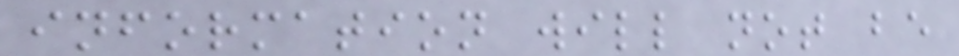information will not be
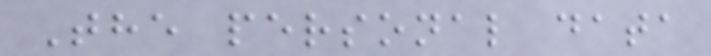The personal data
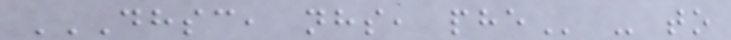DHSC, NHS, PHE - to
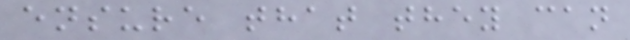ensure that they can
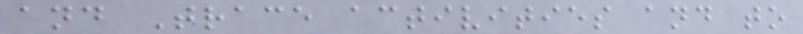and Trace activities and to
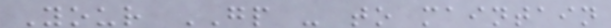Your GP - to maintain
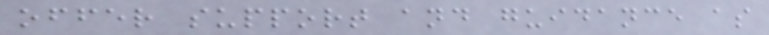offer support and guidance as
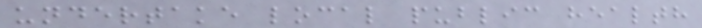undertake local public health
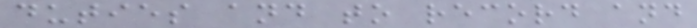duties and to record and
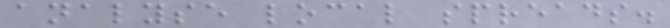analyse local spreads.
